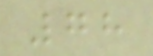78
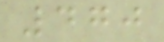470
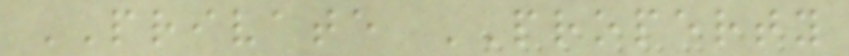PRIVATE PROPERTY
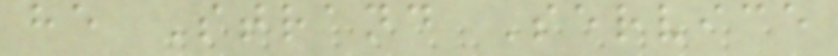he Strand Service
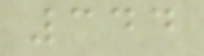344
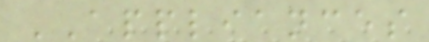APPLIANCES
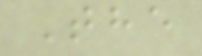The
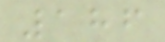186
